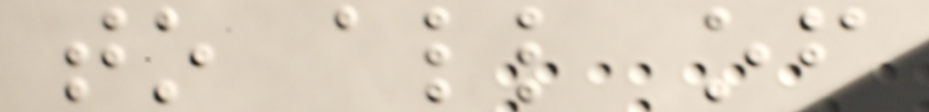to all of
